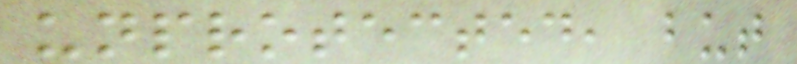unprotected, but
